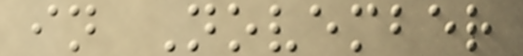in November
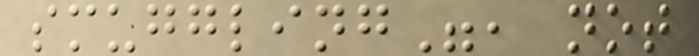smuggling", not
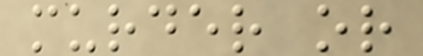murder or
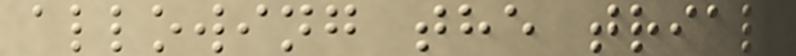allowing the trial
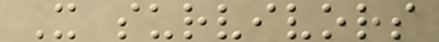X survivors
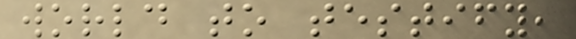world to testify,
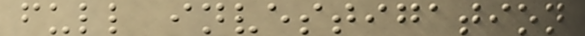full investigation
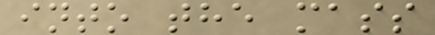into the mass
